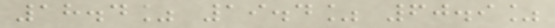18.4% 19.4% 60.9%
